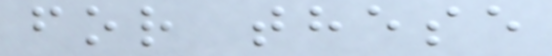for these
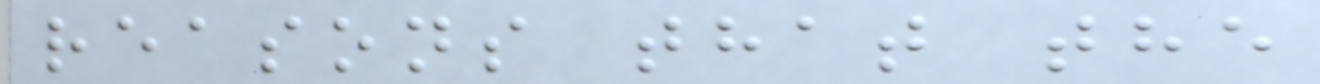reasons that the
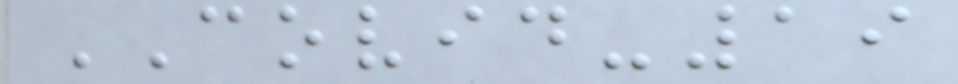COVID-19
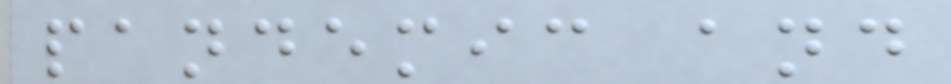pandemic and
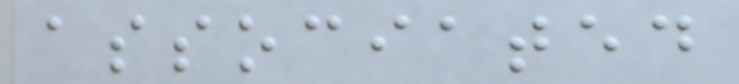associated
